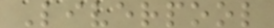Liverpool
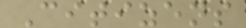Citizens
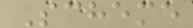Scheme
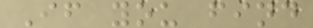If you find
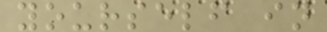yourself in
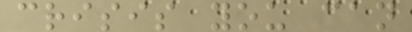crisis you can
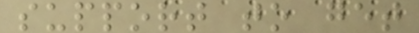support to get
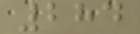284
